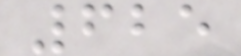625
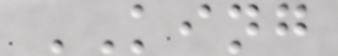KING
